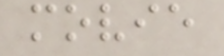movie
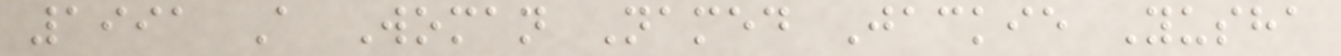1991 A Woman Named Jackie Yusha
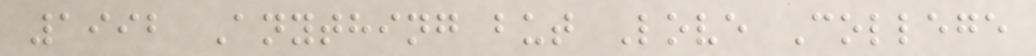1992 Anything but Love College
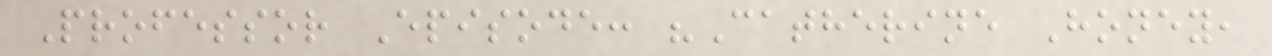Professor Episode: "Catherine Honey,
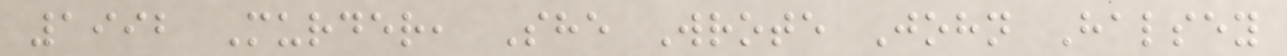1992 Murder, She Wrote John Halsey
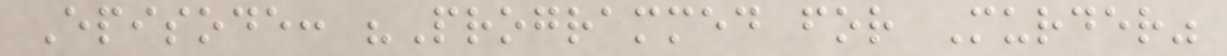Episode: "Programmed for Murder"
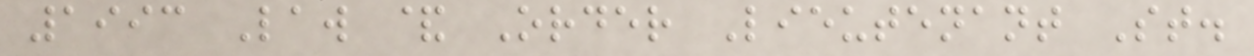1993 Law & Order Lieutenant St.
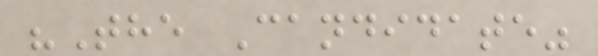"The Candidate"
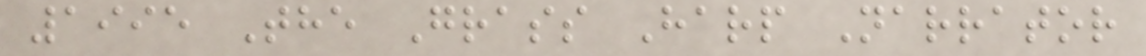1995 The Grass Harp Narrator
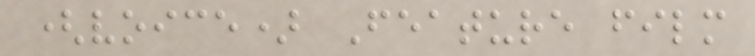(voice) Feature film
